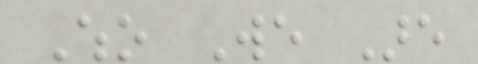Who We Are
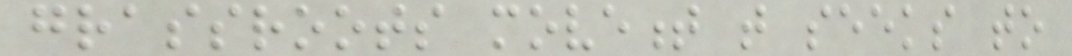grassroots movement that seeks to
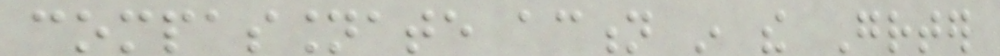compassionate action in the Greater
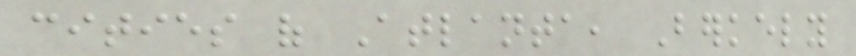cities of Atlanta, Berkely
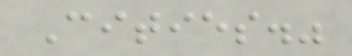Cities."
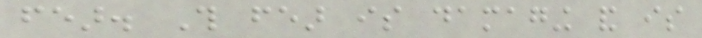fear. This fear is damaging and is
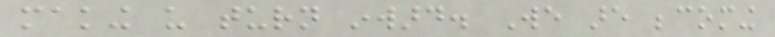making us turn inward. We are becoming
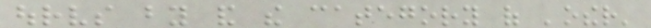ourselves by and the category of 'other'
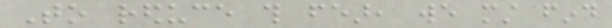To reduce this fear, we must find
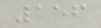156
